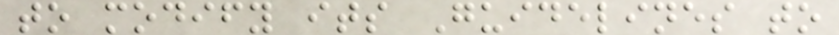to modify its Guidelines to
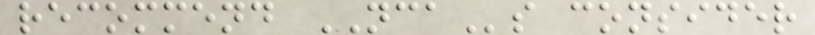recommend NCAs consider
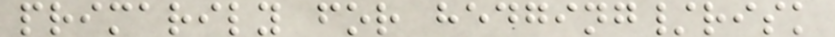primarily for hedging/risk
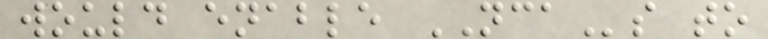would enable NCAs to
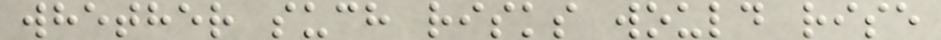whether such risks would rise
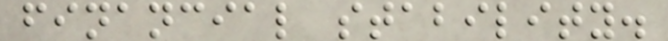financial stability.
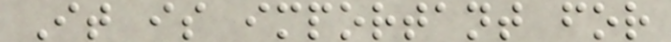It is important for
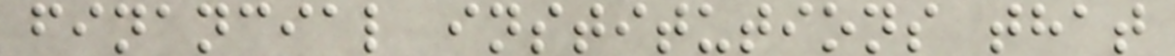financial institutions that
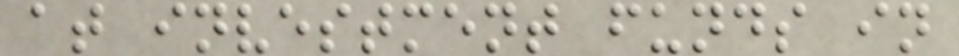at investment funds in
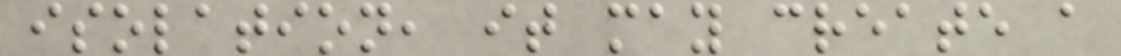isolation, it may create a
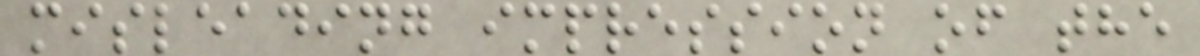misleading impression of the
